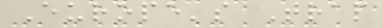Europe's Trap
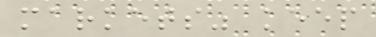markets" keep
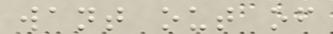want out of
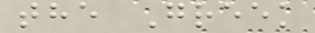the Greek
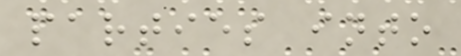parties into
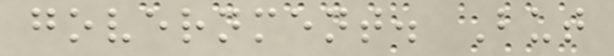government. But
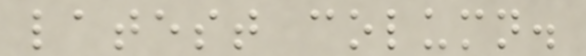latest column.
